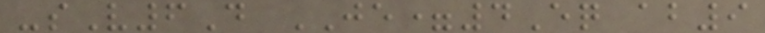-sV6D JE=4Eq ab9
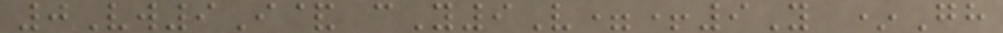0Vw9I& cY9V=+9Y *Gh
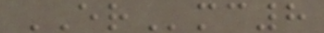ERmc8
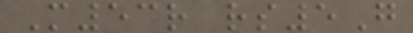M53r rs5G
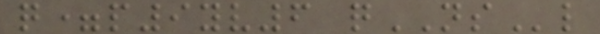q=p9yv6 qNSl
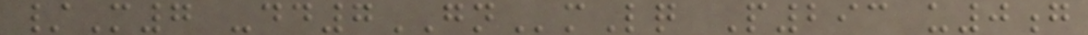/M7 -dd7GNmLq P293 u0g
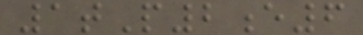1tP2e6
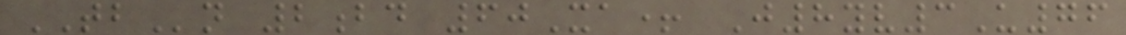TBn 2bd 60Xa+ J8yv3U76
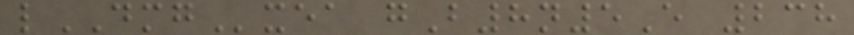lDMGxea gB8n5E 238
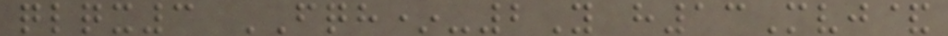qlqx3 FQH*-2Y h13Mvj&
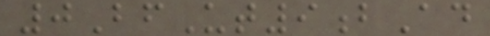0BfUt9bAd
